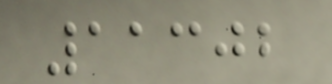11302
